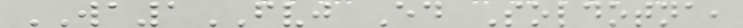WA1FVJ Ed Soldotna,
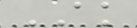AK
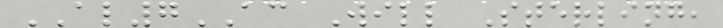AL7AC Will Sterling,
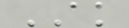AK
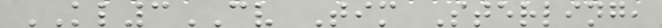KL3CV Tim Sterling,
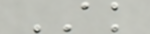AK
